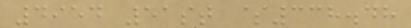4954 51st $338.48
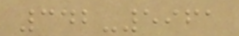342-5961
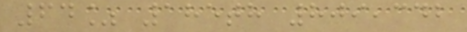64% 185th 809,342
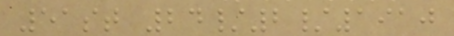51st 24/2/1910
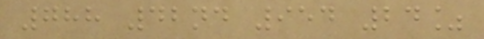788 42nd 954 24%
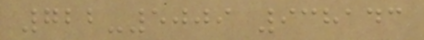722-5009 938143
